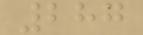287
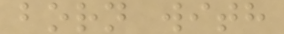born with
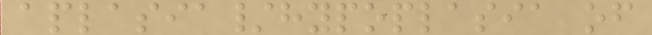aplasia/hypoplasia of
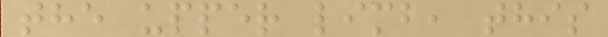the upper limb, this
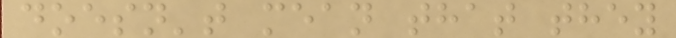doesn't mean that they
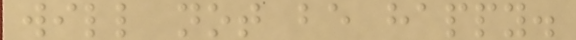will not be happy.
